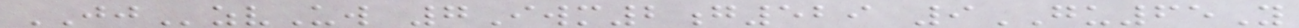JJzvUw 7Iwm2g529 9GU65Y
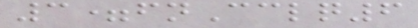3=fnCclq6
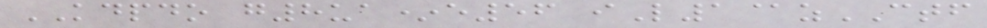KDPDO g8ua*e56 iL1@zCTF
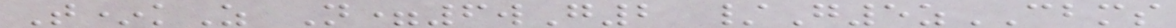T*kZ N=6wG2 /G5zCBMS
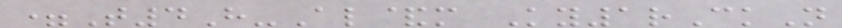=T4H-Al&m Ky1rCkN
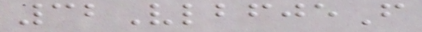32VlbfjeF
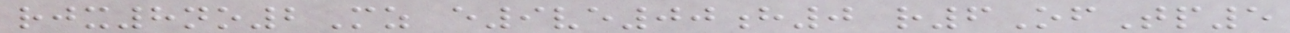rjx8no2Mz e9ve00h0 r6OfTp5
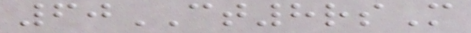60CT8rsM
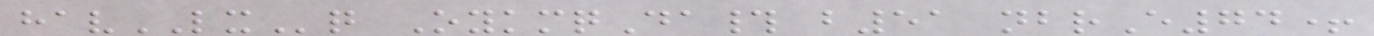havLXq OykmqDa# b51 nbrE74+
